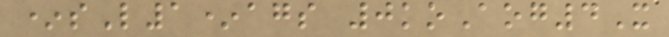*sL1*ags 0koAog4X
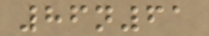86n61
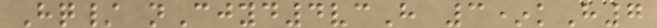Hq/ nCjyd4vcH 3*kH7
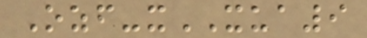Ozf-xXUA9
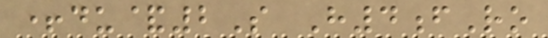+du&2S H4fRo
